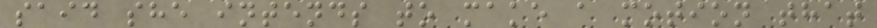said she intends to make a motion that
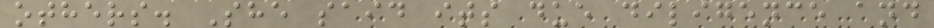others. She said its due diligence and
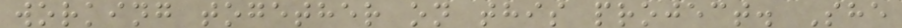working together on this project. She
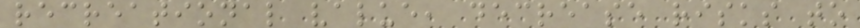recreational value, decrease risks to
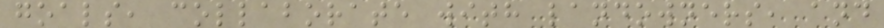goals, collaborate with landowners, and
